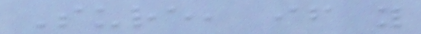Sure, if you
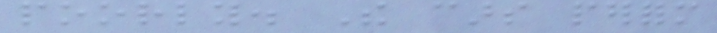poorly. The cars perform
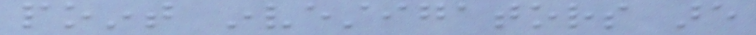point investigators are
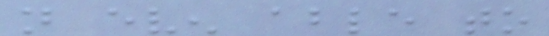not even able to
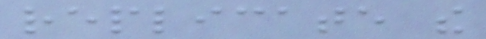replicate the
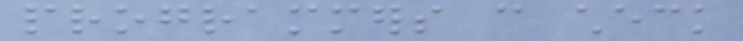programmers can check
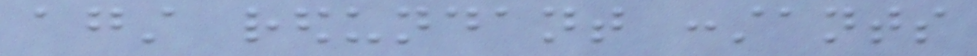against redundant constants
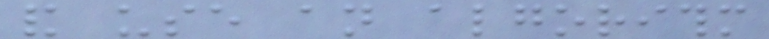and use an algorithm
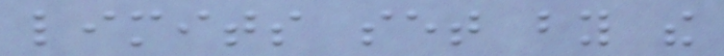limits set by the
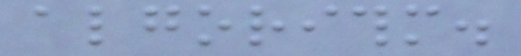algorithm.
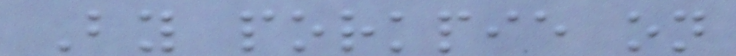By porkpie on
